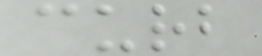curb
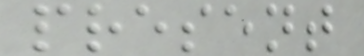present
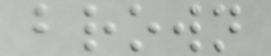brown
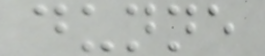dunne
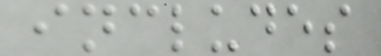includes
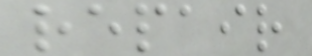repair
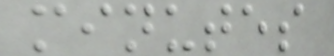minutes
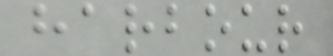harbour
